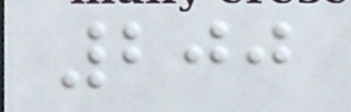200
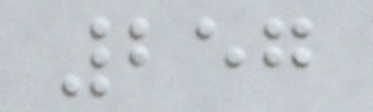257
